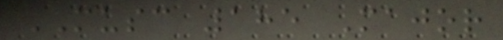MUSC 185 Major
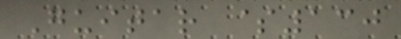Guitar $130
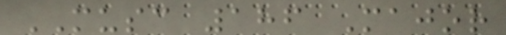MUSC 186 Major
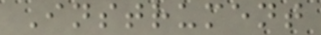Instrument
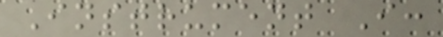Instrument I:
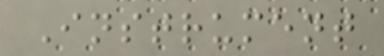Instrument
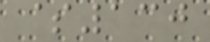$130
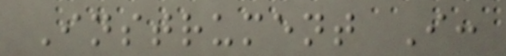Instrument I:
